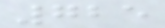725
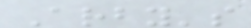Arby's
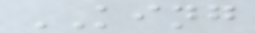KING
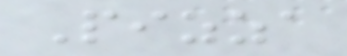Pizza
